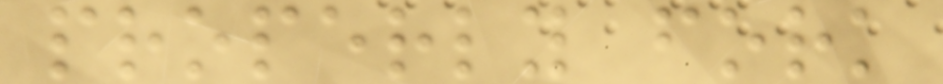properly fork
